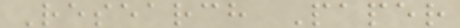Research Paper
